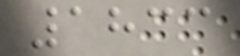1833
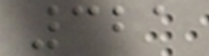321
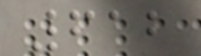612
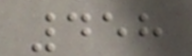458
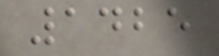1425
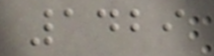1429
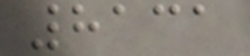8131
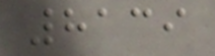8139
